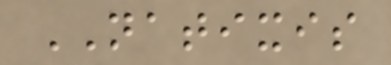NATIXIS
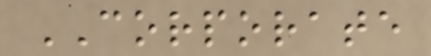CORPORATE
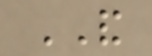AND
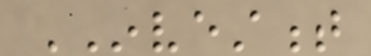INVESTMENT
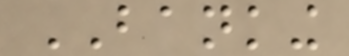BANKING
